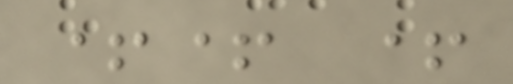++ +
